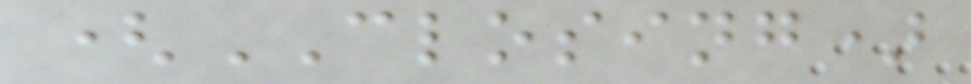(CLOSING)
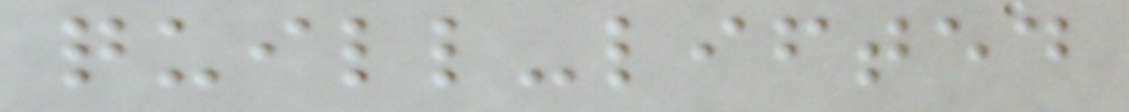quill-lifted
